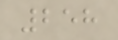258
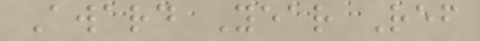Award Year Ref
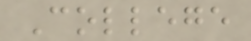College
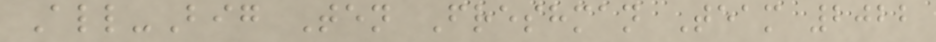All-Big Ten Freshman Team 2022
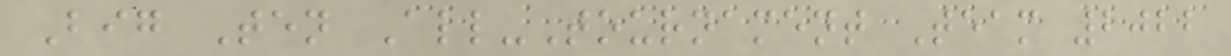Big Ten All-Tournament Team 2022
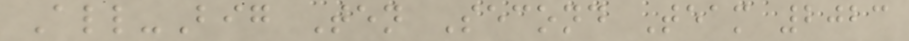All-Big Ten Second Team 2023
